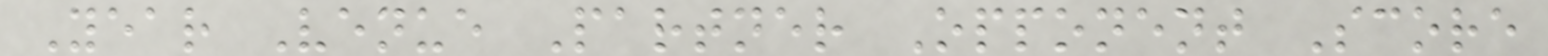Year Venue Partner Opponent Score
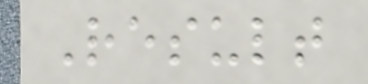Result
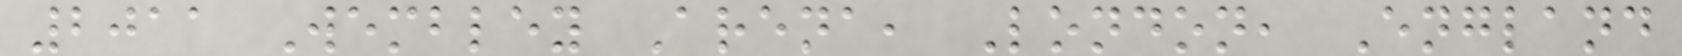2011 Wembley Arena, London, England
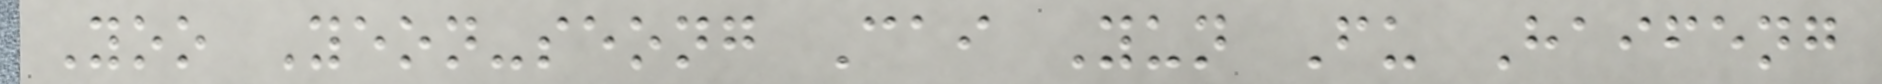Yoo Yeon-seong Cai Yun Fu Haifeng
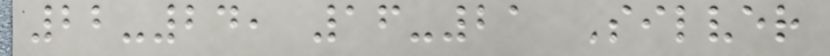22-24, 16-21 Silver
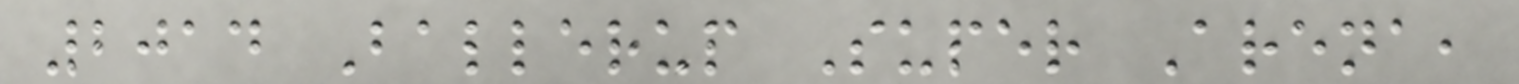2014 Ballerup Super Arena,
